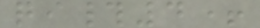qi#4+
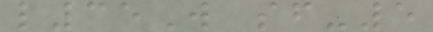l35W sf-5
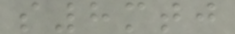s8mtj
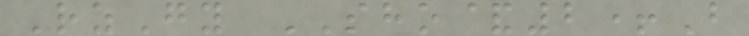RzGy SHO&2+B
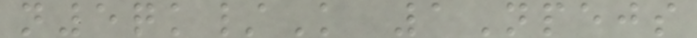n5qk/K 1Npejs
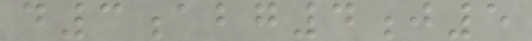d3abg4j5
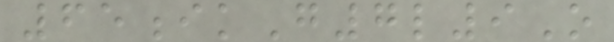65ikG7l9O
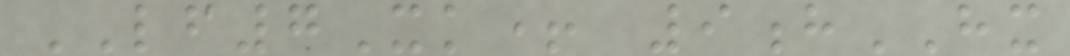LF7Xk+ 9hHX
